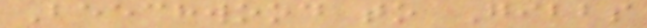Beechwood to Gibbs
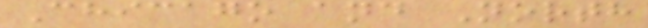Chicago and North
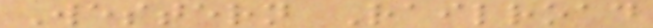Western Railroad
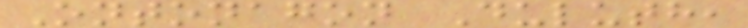Ontonagon Duluth,
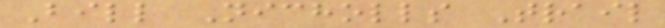Bill Nicholls Trail
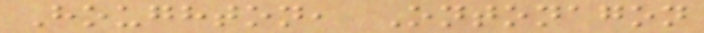Houghton, Ontonagon
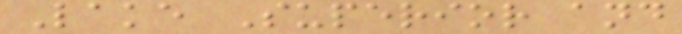Lake Superior and
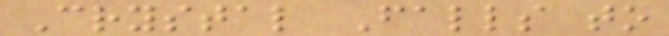Crystal Falls to
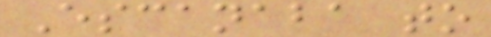Escanaba to
